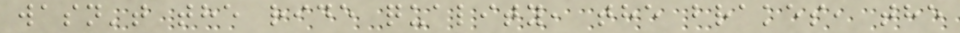wasn't the ride quality, the brakes, the
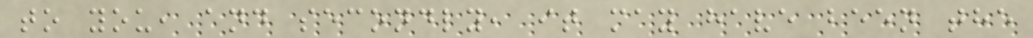to you, and secondly, it may have been the
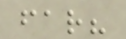far?
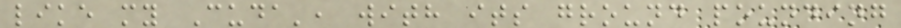like my Cuda', with its ground pounding
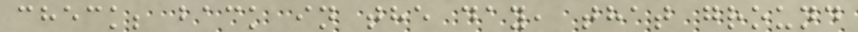check; back in the day, that ground
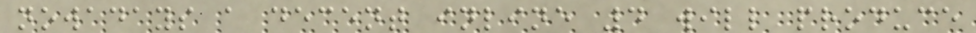nowadays a decent inline 4 will produce
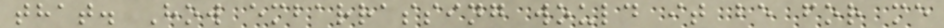that. How embarrassing would it be for me
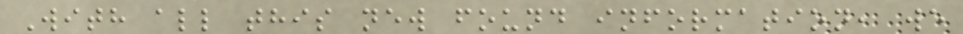With all this new found information, we
